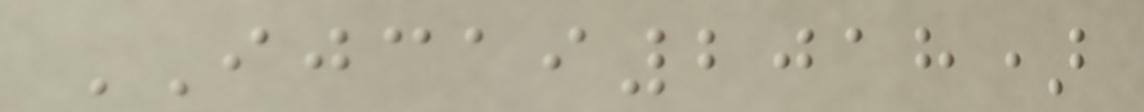IJCAI2018)
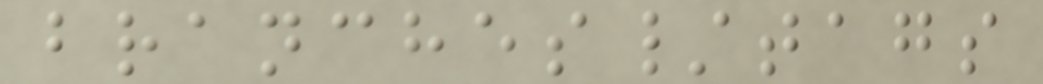branches/tags
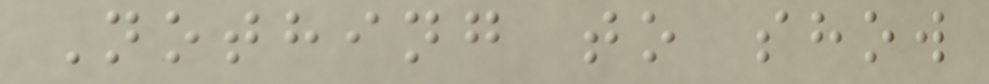Nothing to show
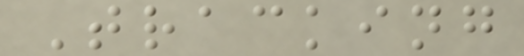Tracking
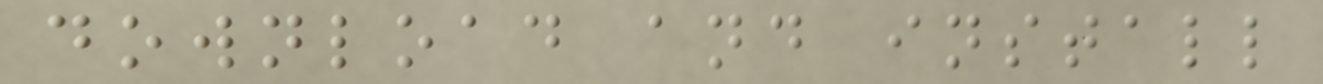download and install
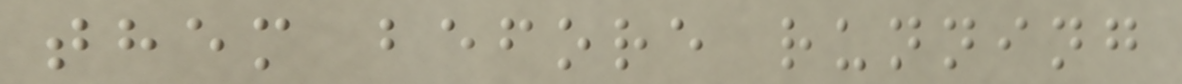them before running
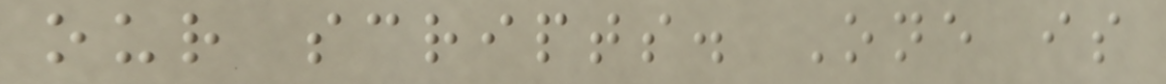our scripts. One is
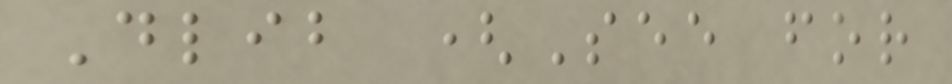Dlib (See for
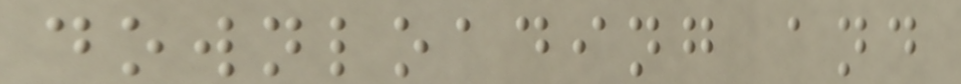downloading and
